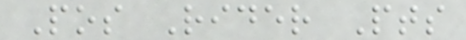Pos Rider Pts
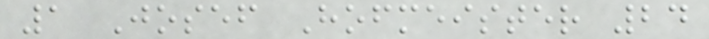1 Josef Hofmeister 24
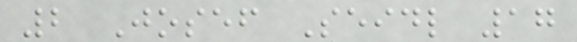2 Josef Seidl 17
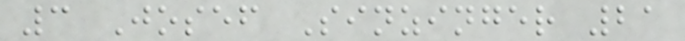3 Josef Sinzinger 21
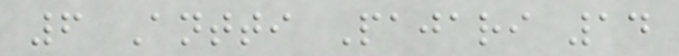6 Antti Pajari 14
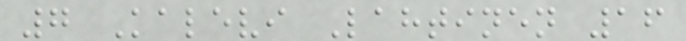7 Kalevi Lahtinen 16
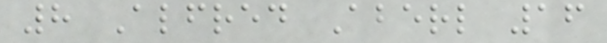8 Alfred Aberl 16
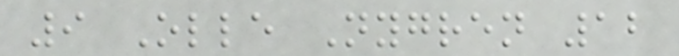9 Olle Nygren 12
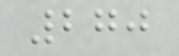270
